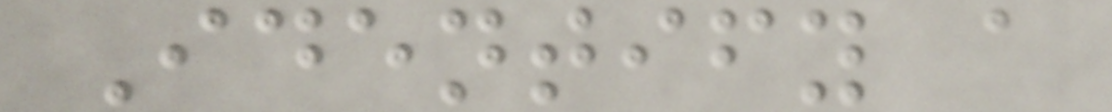Identify a
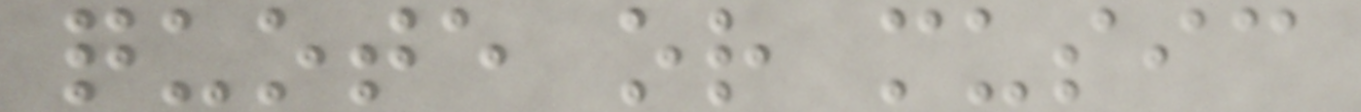quote or music
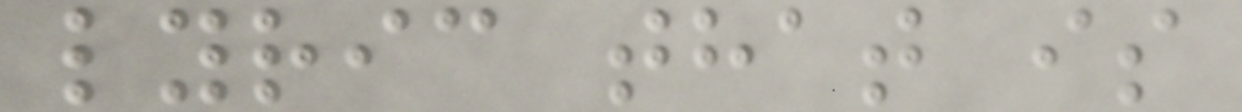lyric that is
